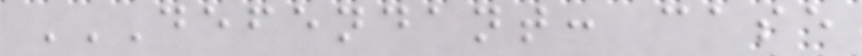DEFENDANT: CASE
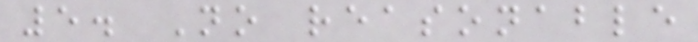5. No reasonable
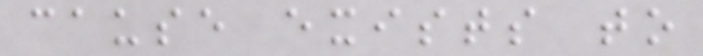cause exists to
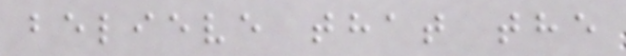believe that the
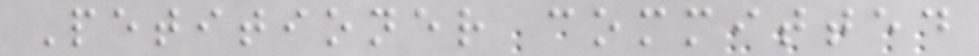Petitioner committed
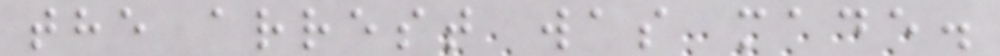the arrest was made.
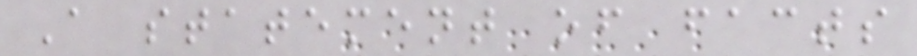A statement of facts
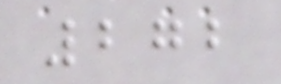272
